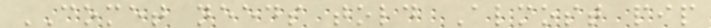COMET needs told Almost pip
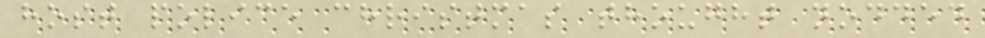host police christmas thought nodded
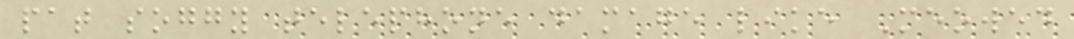pat soggy telephone damage like Meowed
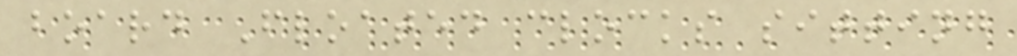board Floated clocks sitting
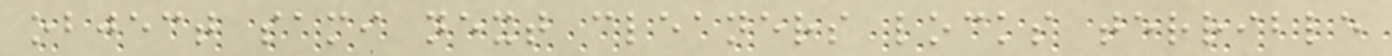object sami next cleaners locks terrible
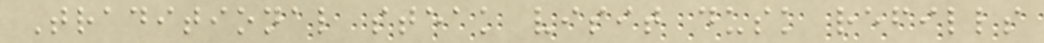Traditional steak visit dusk refills
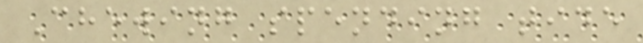Chewing spending tide
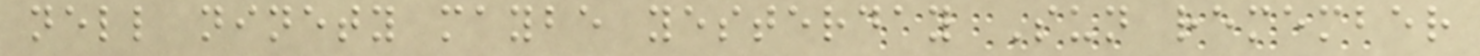nell ninety maybe yesterday Sun remember
